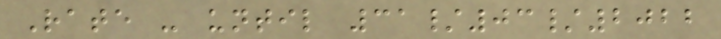Rate - until 31/03/2022
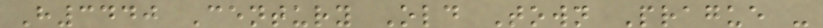H3440 Century Old Town Prague -
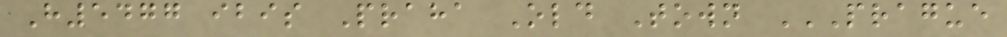H5477 ibis Praha Old Town PRAGUE
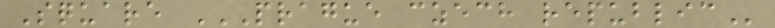Square PRAGUE CZECH REPUBLIC
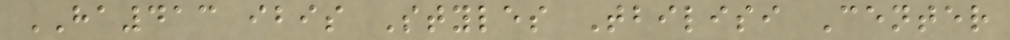HA413 ibis Styles Tbilisi Center
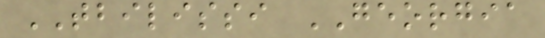TBILISSI GEORGIA
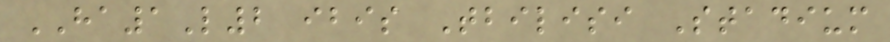HA1L2 ibis Tbilisi Stadium
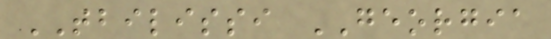TBILISSI GEORGIA
